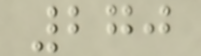270
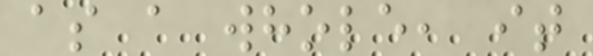as a whole, it
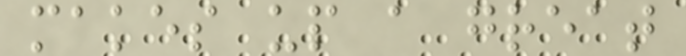makes up a great
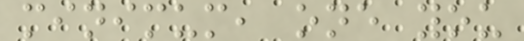minimum, one you
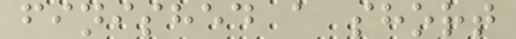finished a short
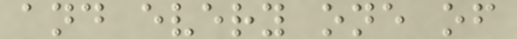and every one of
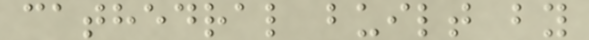cathedral built by
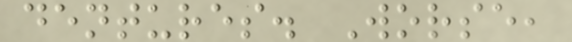dentures. Worse,
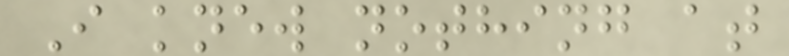I knew nothing at
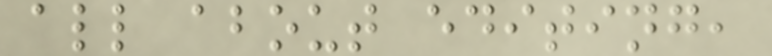all about editing,
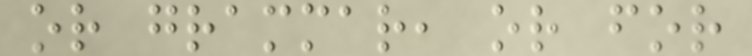or grammar, or for
